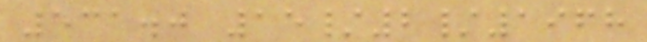531.0 15/2/1968
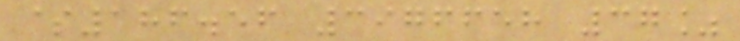$186.56 3976658 37%
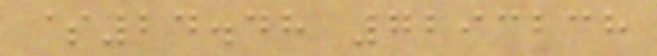$24.48 7293238
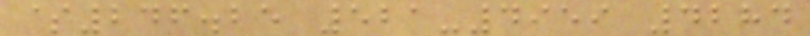$246.25 521-4959 4284
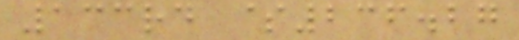133rd $236.27
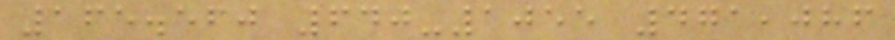165.560 640-1055 471,086
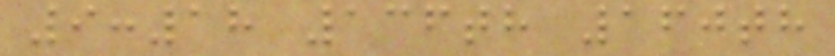9:18 136th 160th
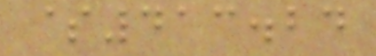$413.24
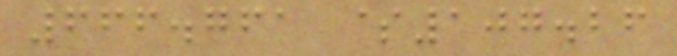666.761 $107.26
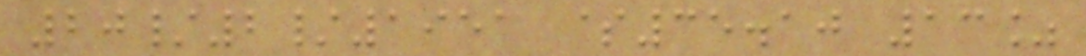20/2/1951 $35.10 13%
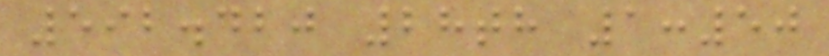592.420 28th 1:50
